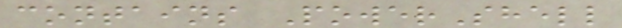contains PowerShell
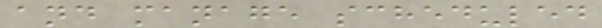and manage scheduled
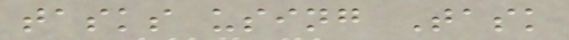tasks using Task
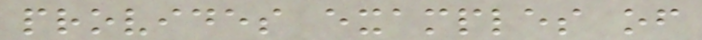provides examples of
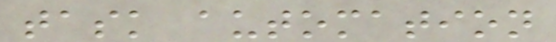task automation
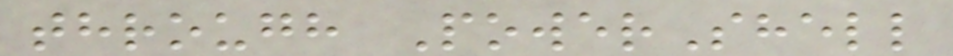through PowerShell
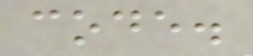code.
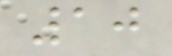10
